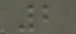2
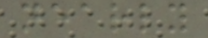nearly
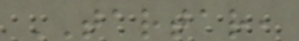TARTAR,
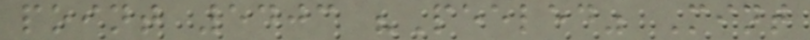point 5403 "Peeled" Mint
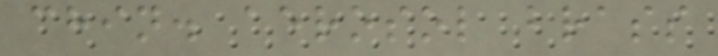chin. aerosol brass
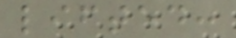lifted:
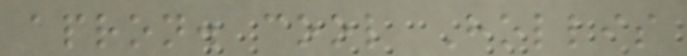apron. cool Hollis
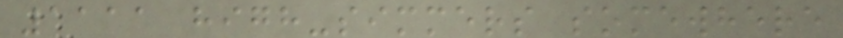1111 high-simmers somewhere
